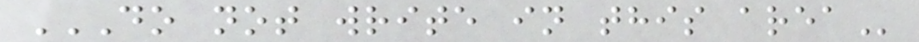DO NOT WRITE IN THIS AREA
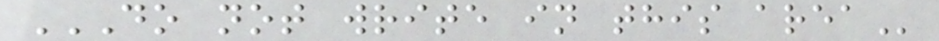DO NOT WRITE IN THIS AREA
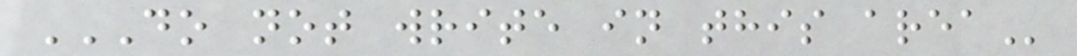DO NOT WRITE IN THIS AREA
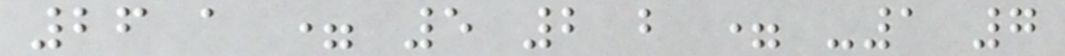26 a = 5 2 b = -1 7
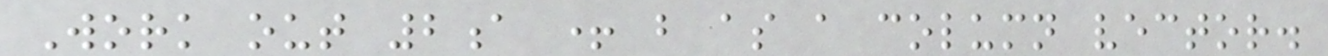Work out 2a + b as a column vector.
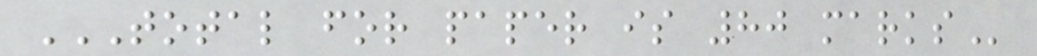TOTAL FOR PAPER IS 80 MARKS
